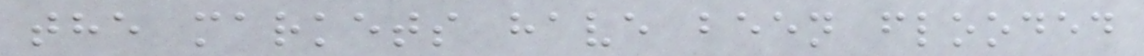the markets have been flooded
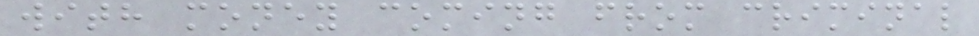with money coming from criminal
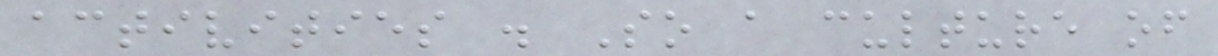activities . So a culture of
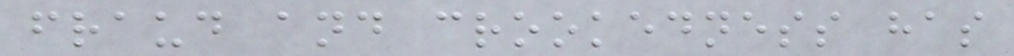fraud and crookedness has
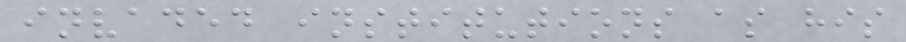invaded institutions as his
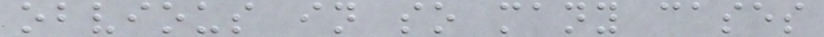obvious in so many cases
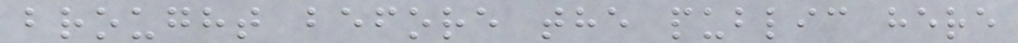brought before the public here
